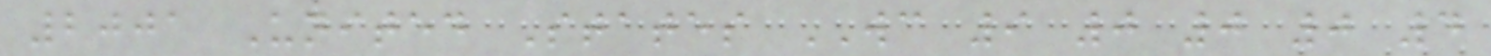2001 United States WC 9 0 0 0 4
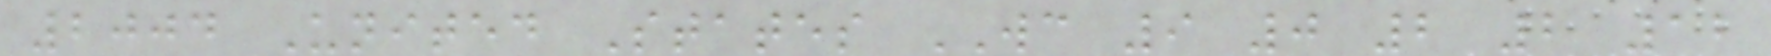2004 United States WC 9 0 2 2 12
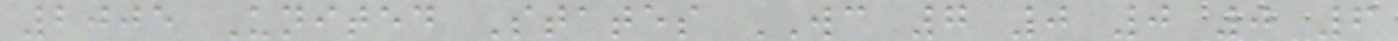2005 United States WC 7 0 0 0 6
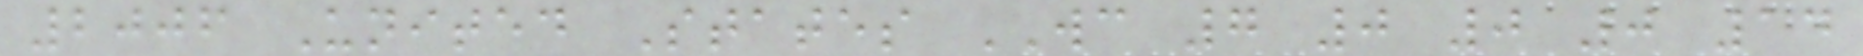2006 United States WC 7 0 0 0 14
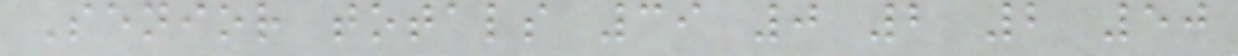Senior totals 39 0 2 2 50
